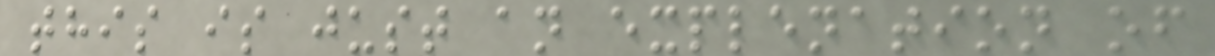this is just an explenation of
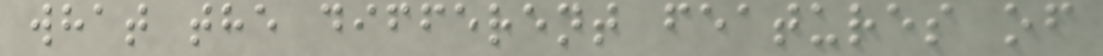what the different features of
